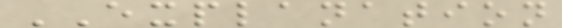EXPLANATION
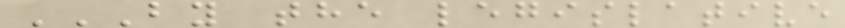BY THE LEGISLATIVE
